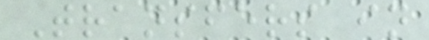Transfers in
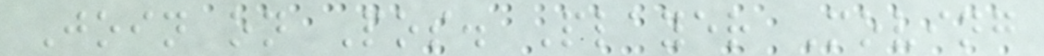Join on Pos. Player Moving
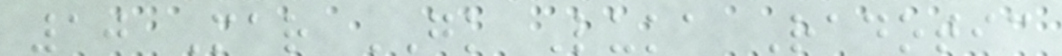10 Mar GK Luka Radotic
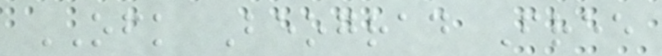OFK Beograd Free
